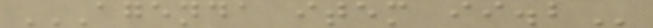AGENDA ITEM II.B
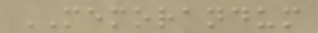MEMORANDUM
